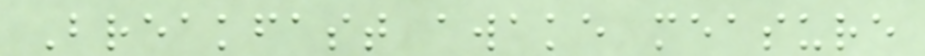Breakfast awake measure
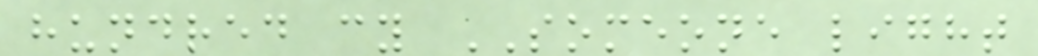hundred cy SOMEONE light
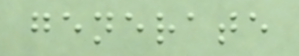generate
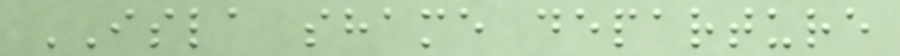ISLA shame departure
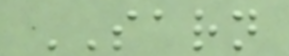SARN
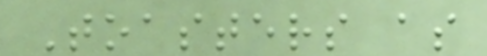Toasters as
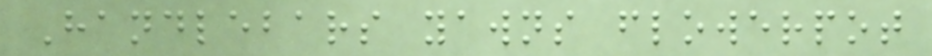Handlebars yawns flowerpot
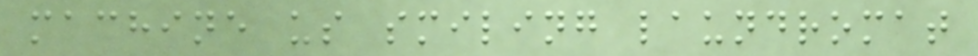machine us smiling laundromat
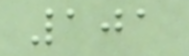101
